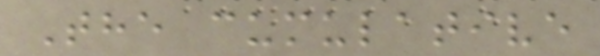The cumulative
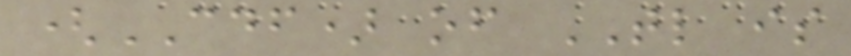(CDF) of TL is
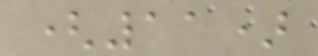(11)
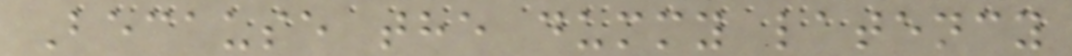Because the dummy latency
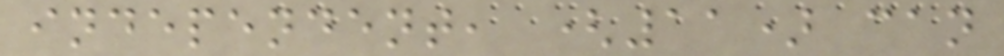independent, (11) can
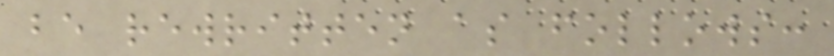be rewritten as follows:
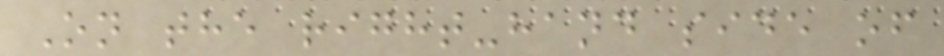On the right-hand side of
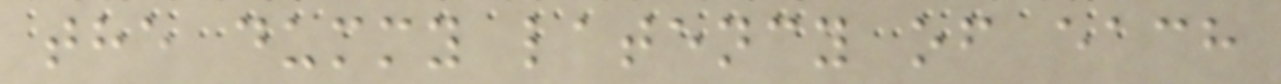the dummy latency of each
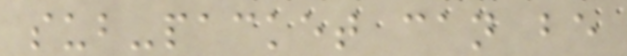sub-packet can be
